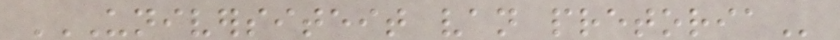UNIVERSITEIT VAN PRETORIA
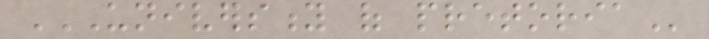UNIVERSITY OF PRETORIA
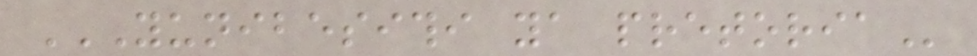YUNIBESITHI YA PRETORIA
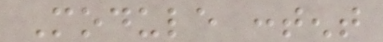Module content
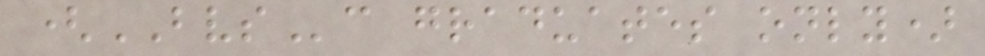(BVSc graduates only)
